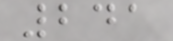241
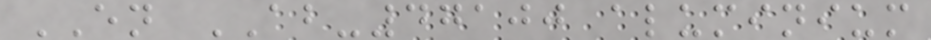EN AB-47100 aluminium
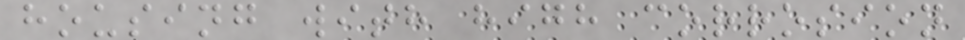housing with high corrosion
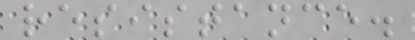resistance.
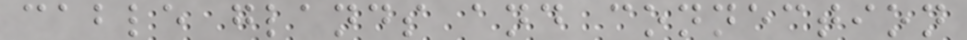cable glands and connection
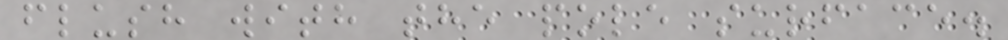flush with the pole surface.
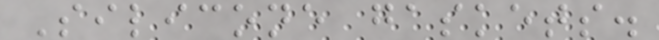Silicone gaskets.
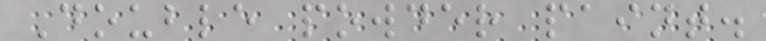Double powder paint.
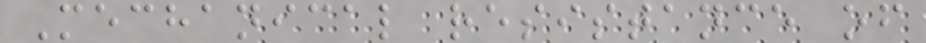Mechanical resistance of
